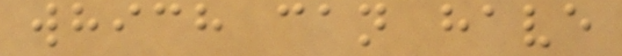which can have
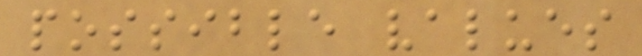possible values
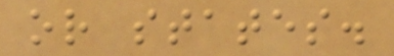or states.
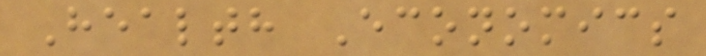Health Economics
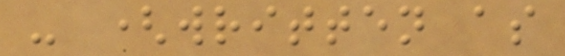- (written as
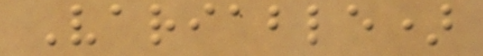Variable)
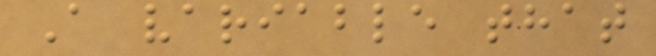A variable that
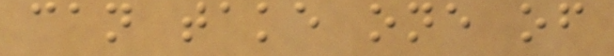can take one of
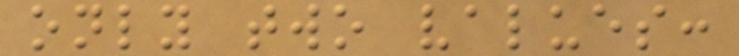only two values:
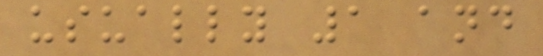usually 1 and
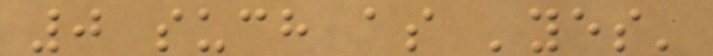0 such as 'yes'
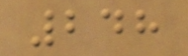248
